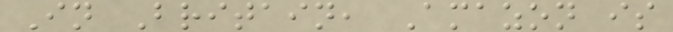In Britain, Amazon is
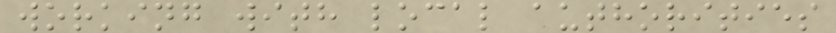working with local authorities
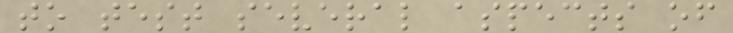to test several aspects of
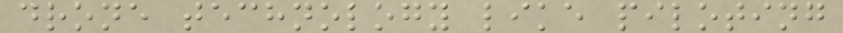drone technology like piloting
